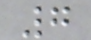7
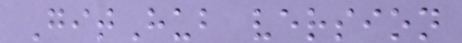GitHub version
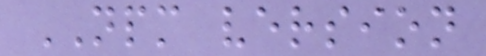NPM version
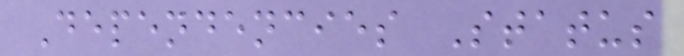Dependencies Status
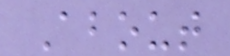About
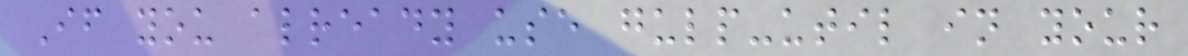If you already use gulp-util in your
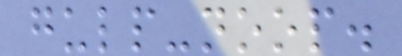gulp-noop.
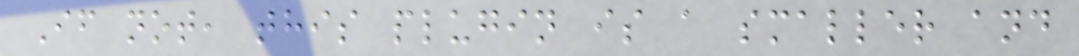If not, this plugin is a smaller and
